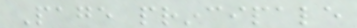Page principale
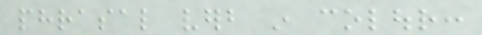phrasal verb in colour:
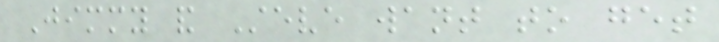Jimmy and Steve want to get
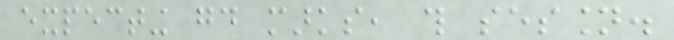expecting good marks, this session.
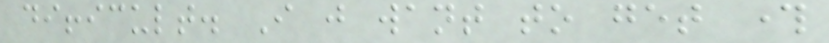difficult. I just want to get through
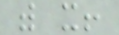with it!
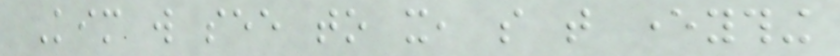Kim will see to it, so that everything
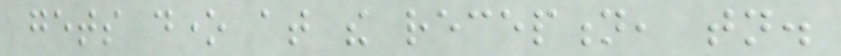gets done at the reception, tonight.
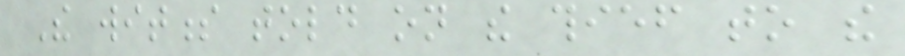The witness told on the thief to the
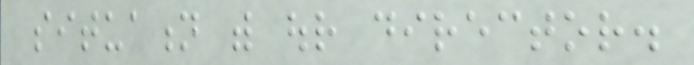situation with our director.
